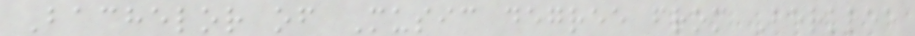Bachelor of Music degree from Berklee
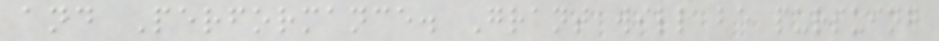and Performance. Grant will be pursuing
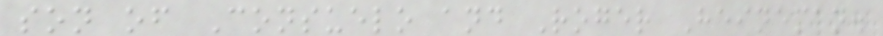son of Consuelo and Roger Heineman.
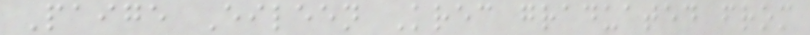Paige Eileen Krec graduated from
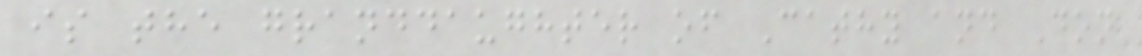is the granddaughter of Cathy and Don
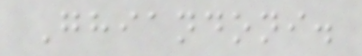Ghiandoni.
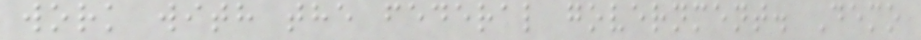work with the federal government. Demo
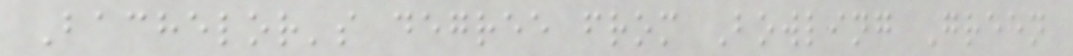Bachelor's degree from Bowling Green
